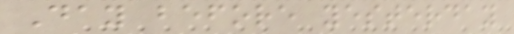Day before yesterday
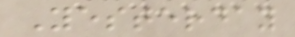Yesterday
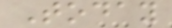Today
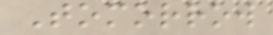Tomorrow
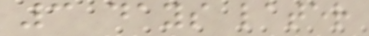3 days later
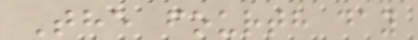The fourth day
